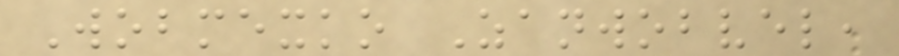Wobmexko Zanwobvel,
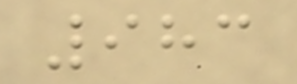983
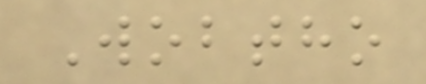Wobtho
